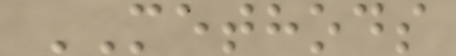METHODS
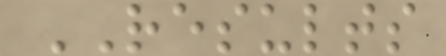RESULTS
